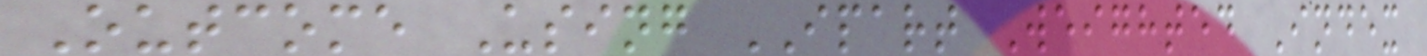Outcome Using IPART Weighted Index
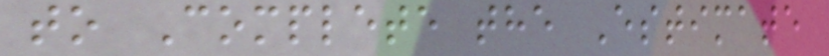to Complete the Estimate
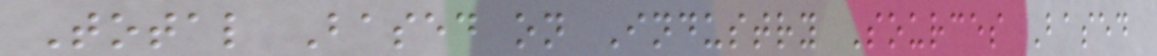Total Based on Industry Sources Based
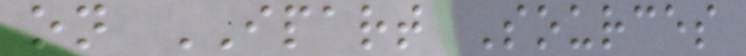on IPART Sources
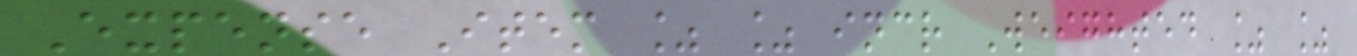Expense Item % % incr Weighted % %
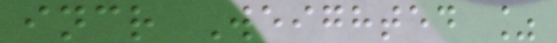incr Weighted %
